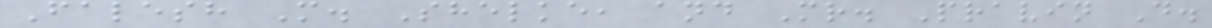Falesh M. Shelke, and Mr. Pravin D.
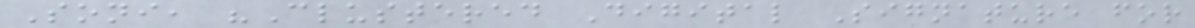Soni, "Clustered Digital Signature for
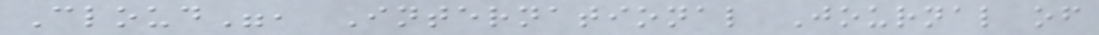Cloud", International Journal of
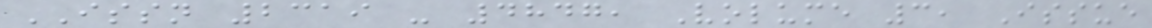ISSN 2319 - 4847, Volume 3, Issue
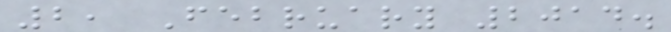2, February 2014.
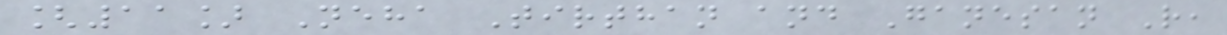[11] Neha Tirthan and Ganesan R,
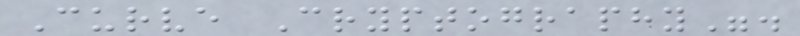Curve Cryptography".
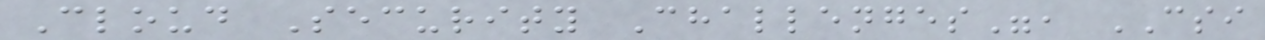Cloud Security Challenges", CSI
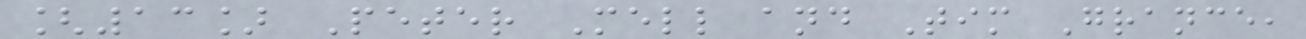[13] Peter Mell and Tim Grance,
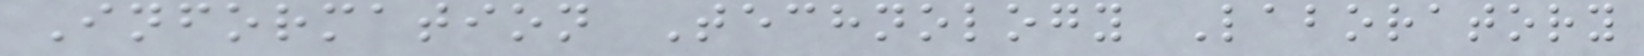Information Technology Laboratory
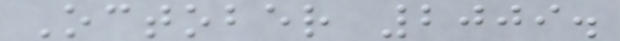October 2009.
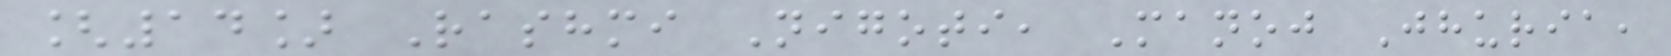[14] Rashmi Nigoti, Manoj Jhuria,
